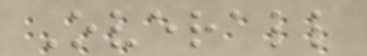Overall
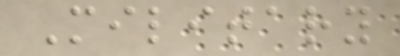Military
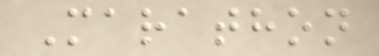Marathon
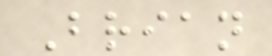Brian
